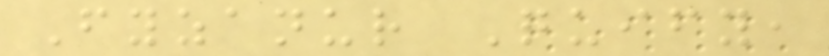Fyzanur Quify,
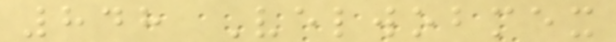848 Velwobmex
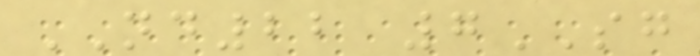ND22 7SG
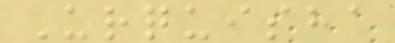Urquisha
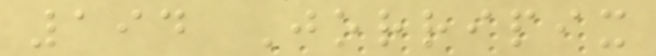194 Jorripix
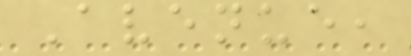Avenue,
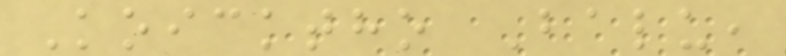Koicktho Balu,
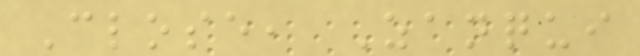Close, Zanqui
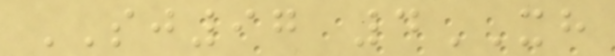SJ97 4XH
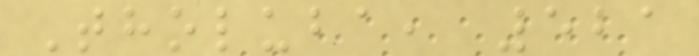Tholuba, 521
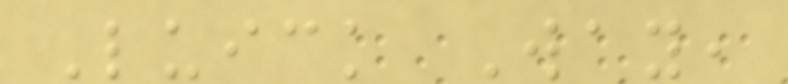Luick Way,
